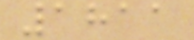1811
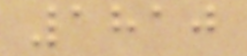1810
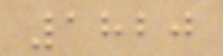1820
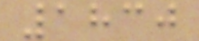1830
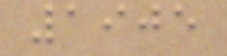1905
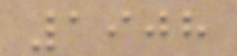1908
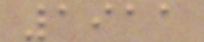1911
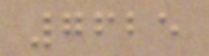7625
